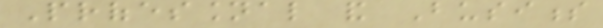Professional and Business
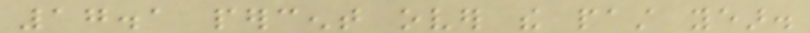17.1 percent over the past year.
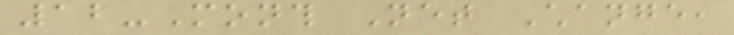12-Month Net Change,
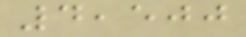4,500
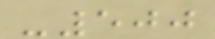-500
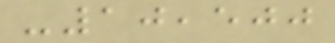-10,500
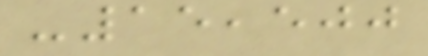-15,500
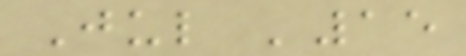Jul '15
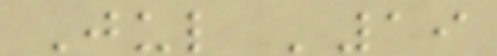Jul '19
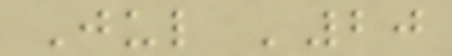Jul '20
